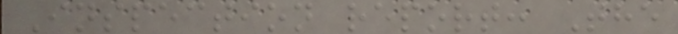Inspection report: The
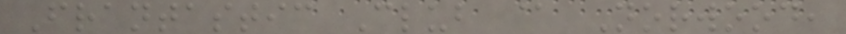Frantastic Club @ Norwood,
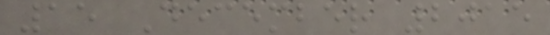15 December 2015
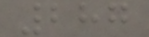287
